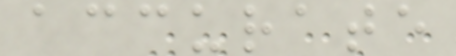accurate
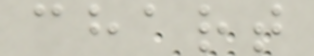chart
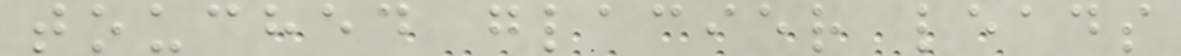touched glacier leads
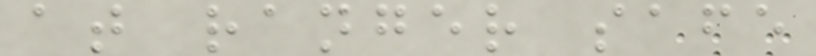at ranger safe
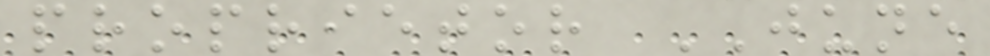proprietor JUNE
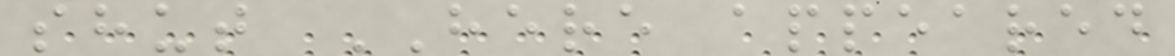shut HERE appeared
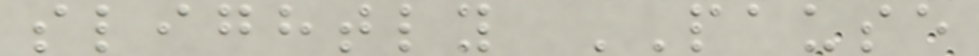slightly PAUSE
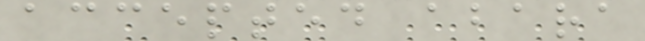accepted abara
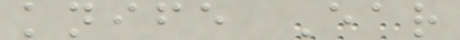knife Ear
